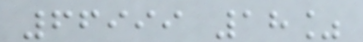66999 18%
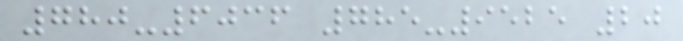780-6036 785-9525 20
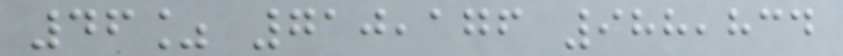46% 710,176 988,834
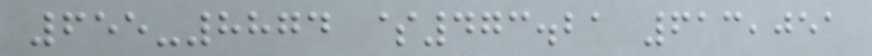655-8874 $473.21 613,051
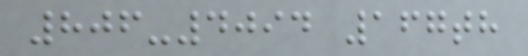806-4094 167th
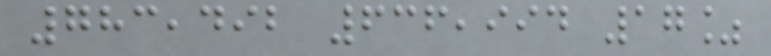783,492 636,994 17%
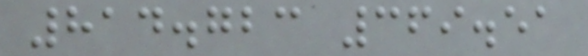814.723 369.51
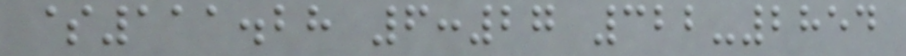$111.28 6:27 322-2854
